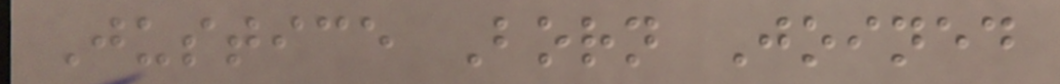Justice Born Joined
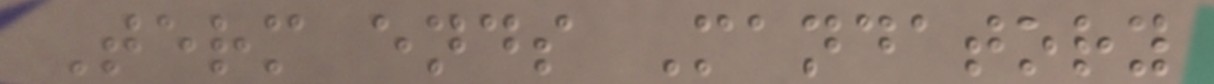Term ends Mandatory
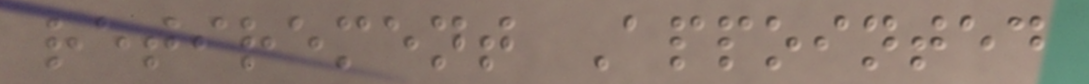retirement Appointed
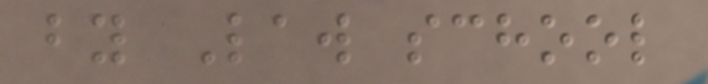by Law school
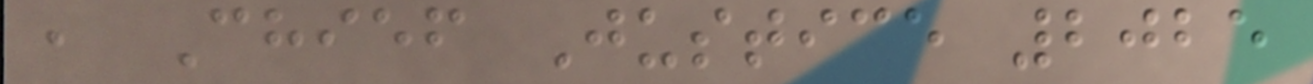, Chief Justice 2025
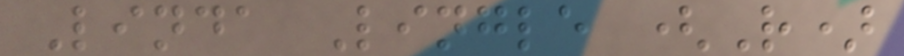Linda Lingle (R)
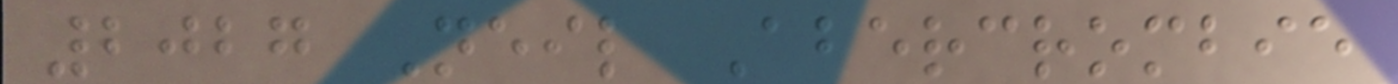2027 Neil Abercrombie
